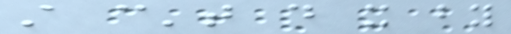still can't do it by
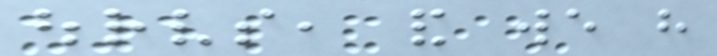ourselves, and we have
